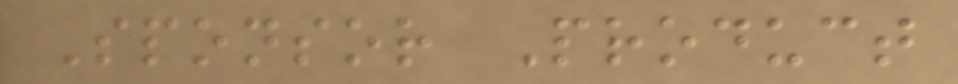Sponsor Product
